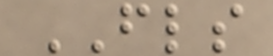FLS
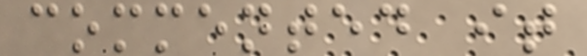commented it
